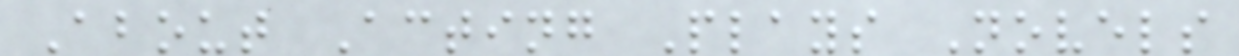About Acting Plays Novels
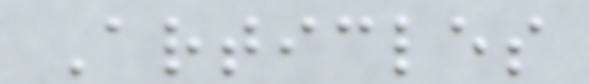Articles
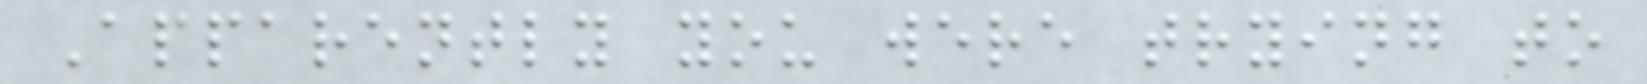Apparently you were trying to
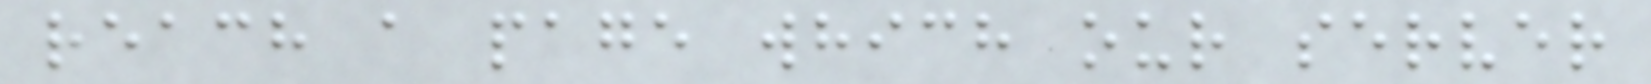reach a page which our server
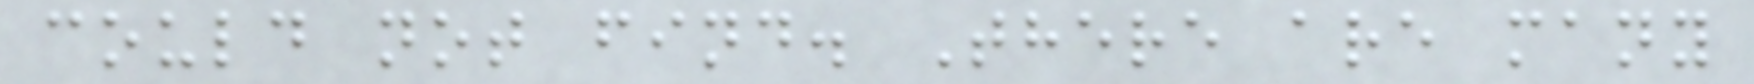could not find. There are many
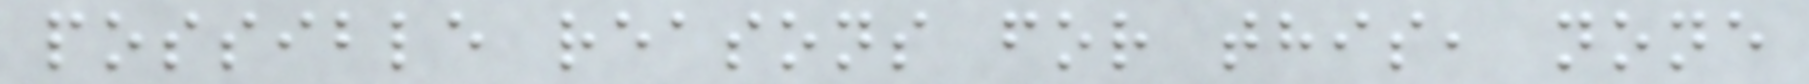possible reasons for this, none
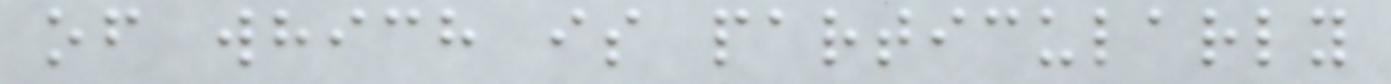of which is particularly
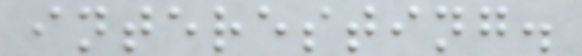interesting.
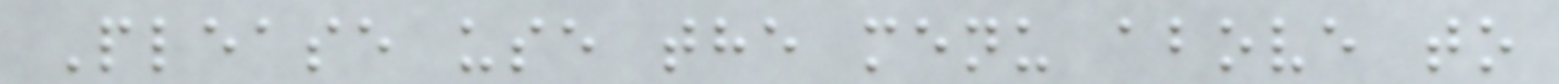Please use the menu above to
